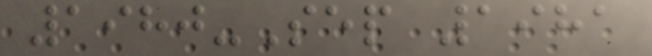1980-Sep 1981
